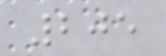205
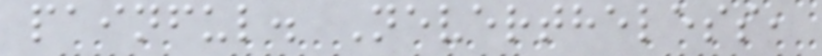painful. Nevertheless,
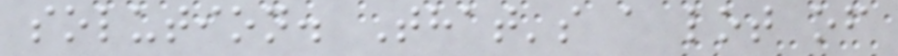solution. That's a lot of
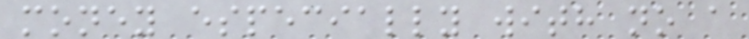money especially with no a
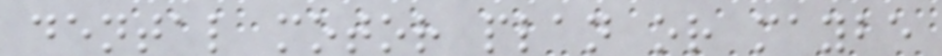dental motor plan or maybe
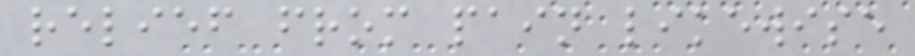relief from pain likewise
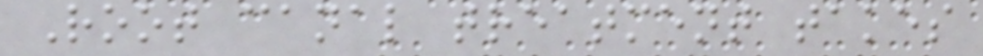Root canal treatment takes
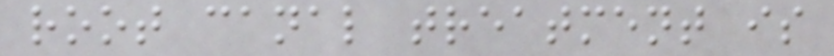root canal treatment is
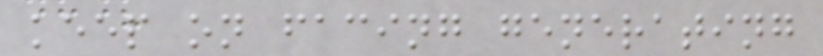keep on facing generating
